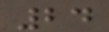24
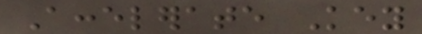Accelerate Key
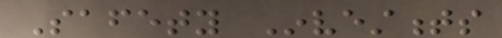Safety Investments
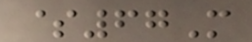$67M
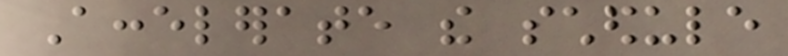Accelerate the schedule
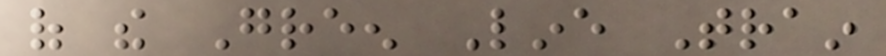of the Green Line Train
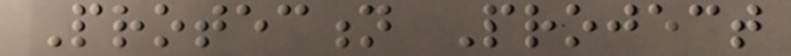Protection Project
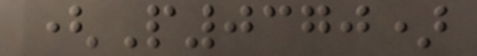(P0370)
